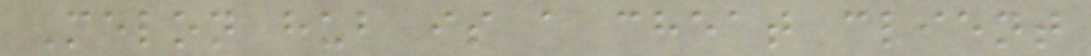Melon hub is a cheat client
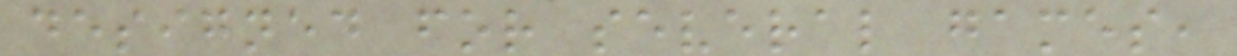designed for several games,
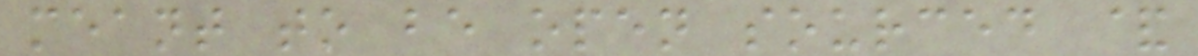meant to be open sourced &
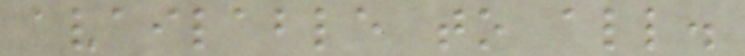available to all.
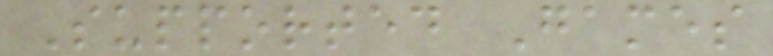Supported Games
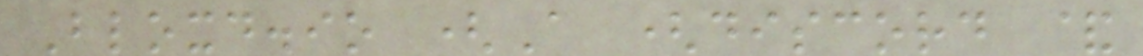Bloxd.io (A (discord &
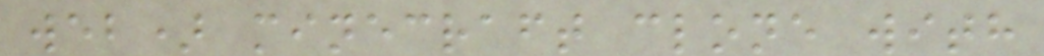web) minecraft clone with
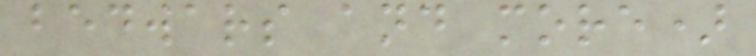bedwars and more)
